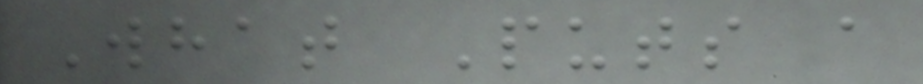What Puts a
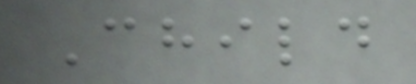Child
